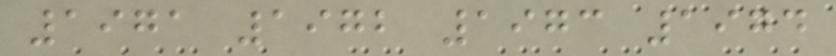1971 1972 1973 1974
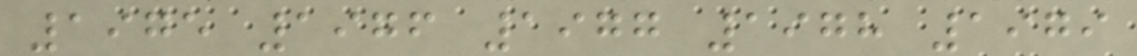1975 1976 1977 1978 1979
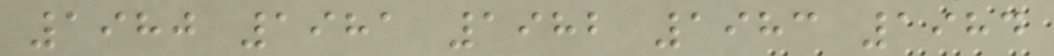1980 1981 1982 1983 1984
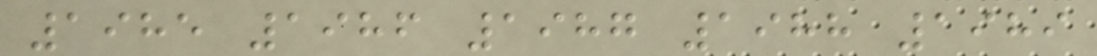1985 1986 1987 1988 1989
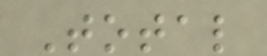Total
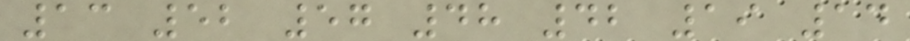13 52 57 48 42 19 14
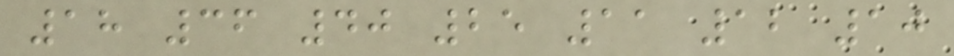18 36 40 25 11 12 10
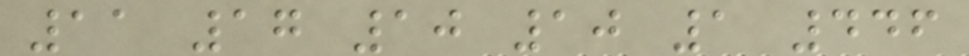11 17 10 10 1 446
